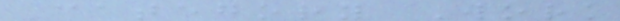Category Work
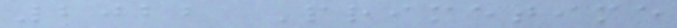2022 Primetime
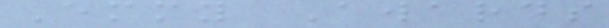Emmy Awards
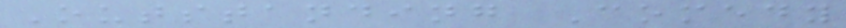Outstanding Comedy
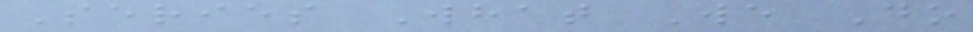Series What We Do
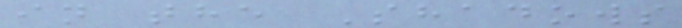in the Shadows
